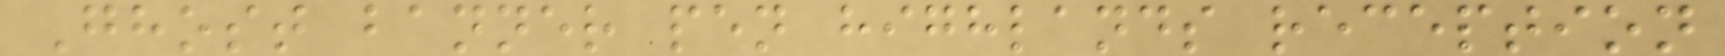Ghost banner pen highlands reception
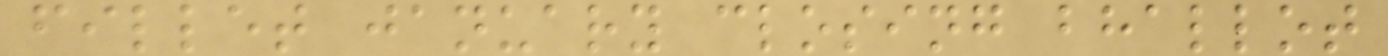fillet january closing bhallot
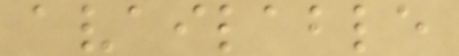available
